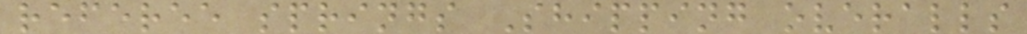referee springs Shipping overalls
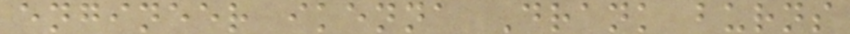engineer ikenna Drank burns
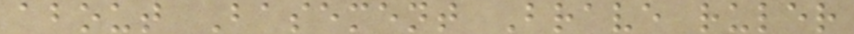about Basement Brave ruler
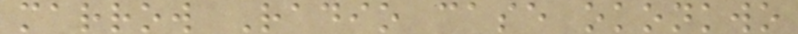marrow Radio case okonkwo
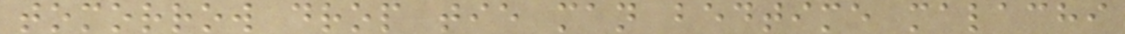tomorrow drop tie man bedtime malachi
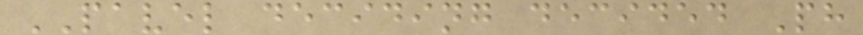PAVEL deciding decided Ph
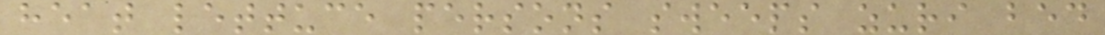heat lettuce persons sweeps zuri bed
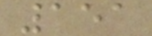151
